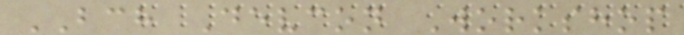BCH Devcon Workshop
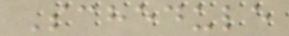Schedule
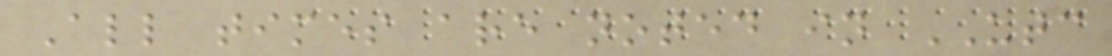All times are noted in UTC
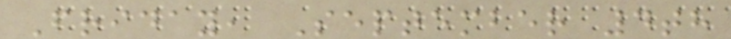Friday, September 4th
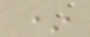*
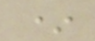*
